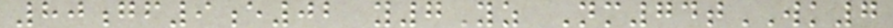80gf9e02 y7Yz Nm74tWK7
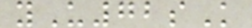yU72sK
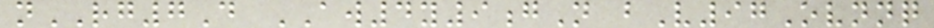nRG7D AW4y9gN bV97Ovnnq
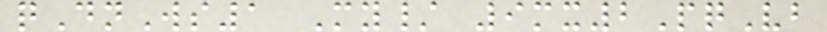qDnWs1 My/ 9mx2PqVb
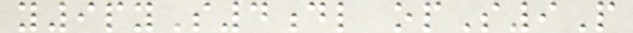y9pyS4dl opS9P
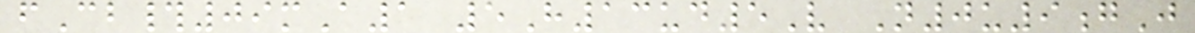fCb#09mA1 5H13ud5V N0u9gJ
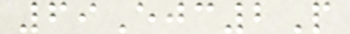69Ejc2P
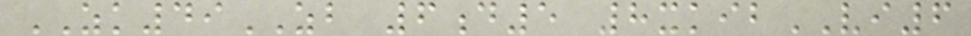ZK49ZB 6d5 8xkibVI6
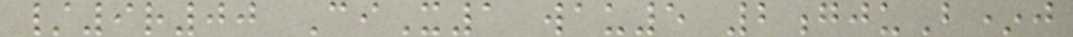/9r00 CiX1 wau5 2gjuB*j
